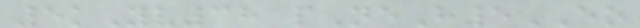5kYv38 pNeH5EO
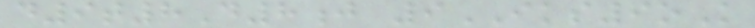d9t8D8j 9IKS9oK
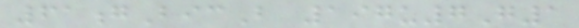61gBicB 197u7G1
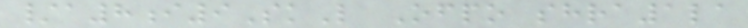/a8i9SkL Ofpo shra1la
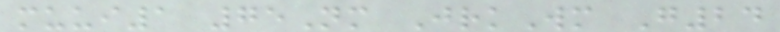muui1 75Nm JrkWm G24
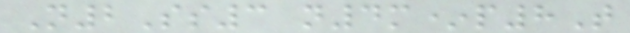N2Ss3 n4m*p8T
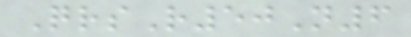QrsR50N6
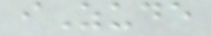iZude
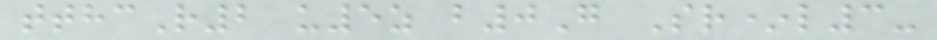tthcR2 u5z b0G Sr*l3-
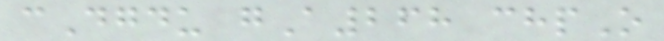cDgdu gA268 chpO
